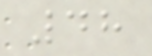48
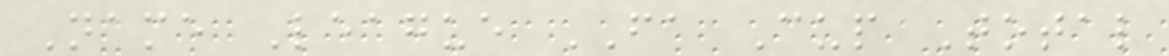Name League FA Cup Total
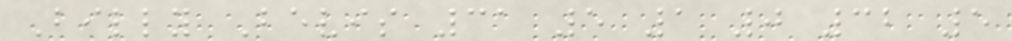Billy Bevis 31 5 1 0 32 5
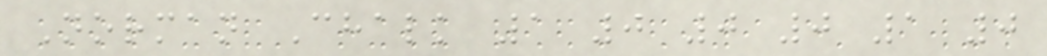Norman Chalk 1 0 0 0 1 0
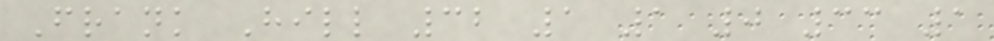Frank Hill 32 1 1 0 33 1
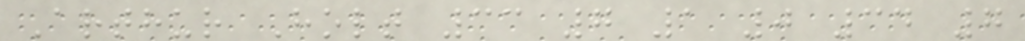Arthur Holt 33 7 1 0 34 7
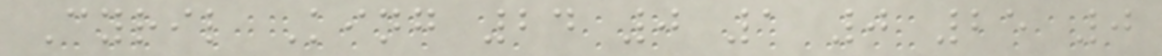Cyril King 24 0 1 0 25 0
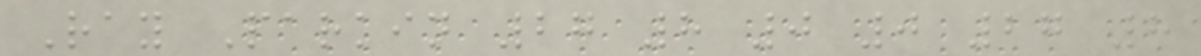Ray Parkin 27 8 0 0 27 8
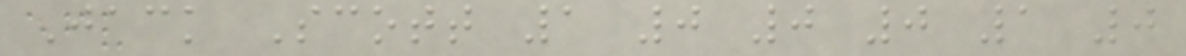Jack Scott 1 0 0 0 1 0
